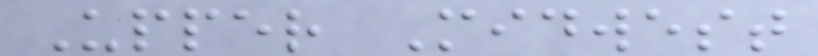Upper Midwest
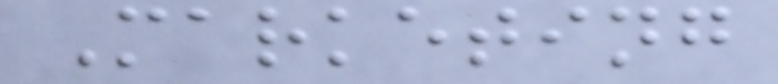Marketing
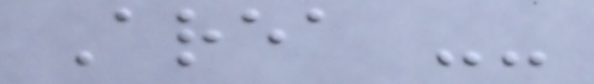Area --
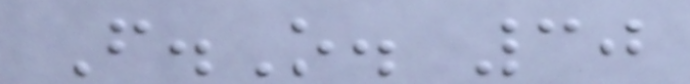F.O. 30
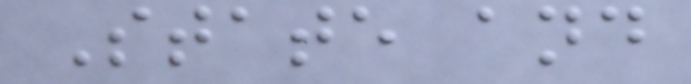State and
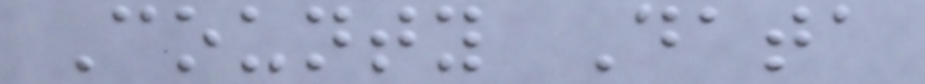County Data
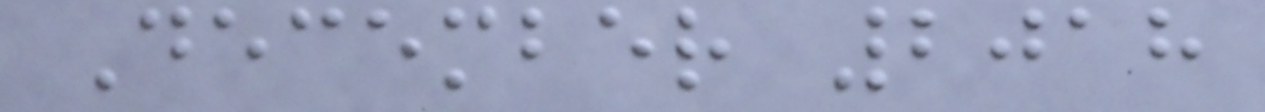December 2018
